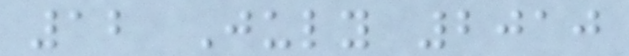12 July 2010
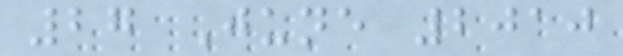27 June 2010
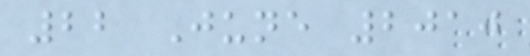22 June 2010
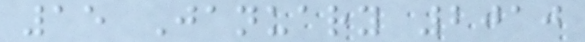15 January 2010
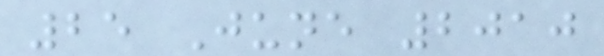25 June 2010
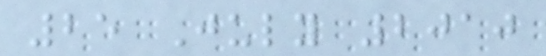25 July 2010
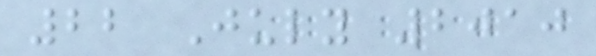22 July 2010
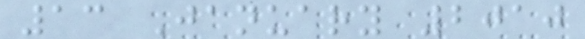13 January 2010
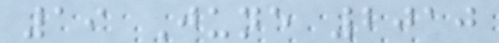19 June 2010
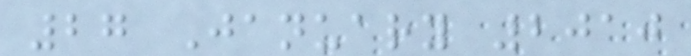27 January 2010
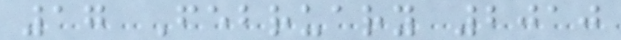17 February 2010
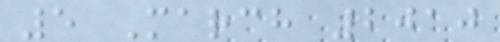5 March 2010
